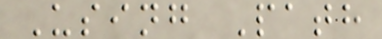Using Path
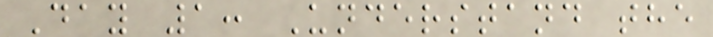Day 1: Understand the
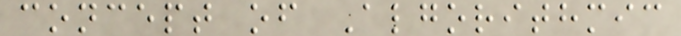concept of Algorithmic
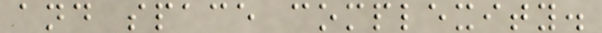and space complexity.
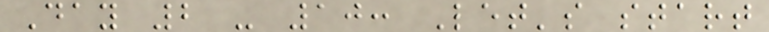Day 2 - 10: Let's start
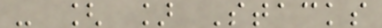- [ ] Stacks
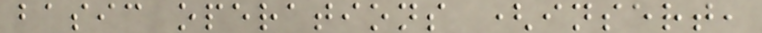basic operations (insert,
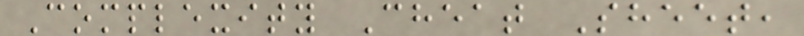Complexity Cheat Sheet,
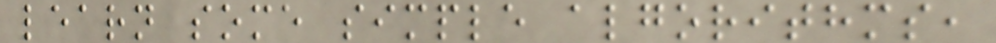learn some simple algorithms,
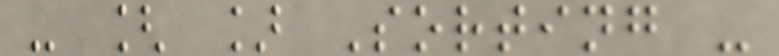- [ ] Sorting -
